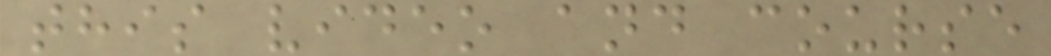this video and course
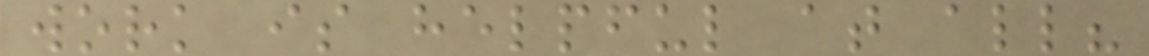work is helpful at all?
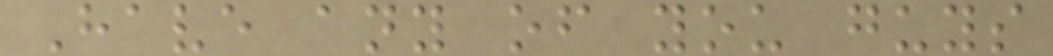Have any of you guys
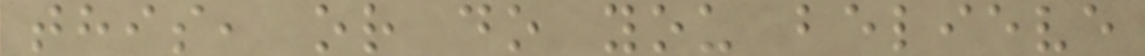this, or do you believe
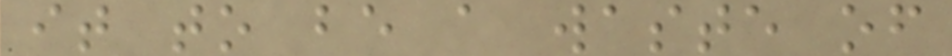it to be a waste of
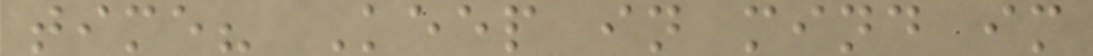time? Keep in mind im
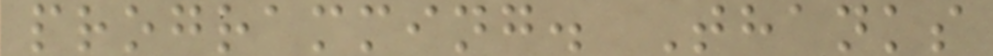programming. Thanks
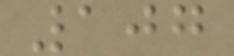107
